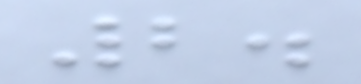2.
